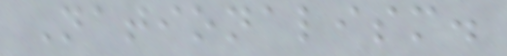Nationalism.
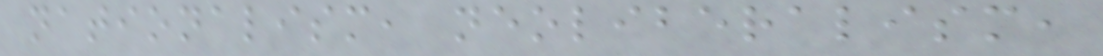nationalism, neoliberalism,
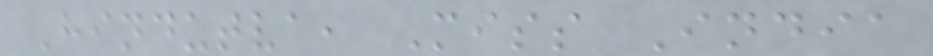Hindutva, Miss India
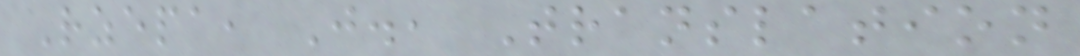Rzepa, J., Translation
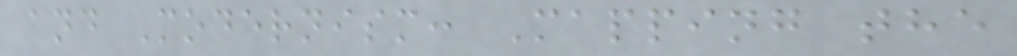and Modernism: Mapping the
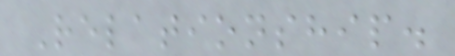Relationship.
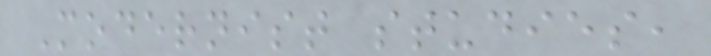Modernist studies,
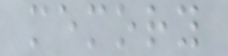memory
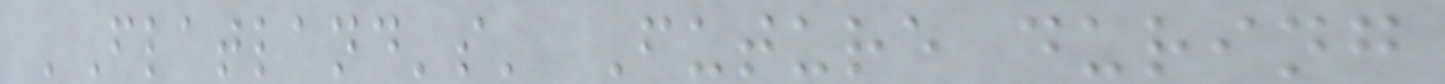'Flatland's' Future during
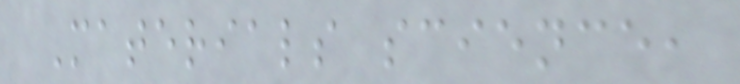Materials science,
